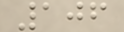106
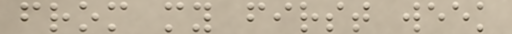from my first week
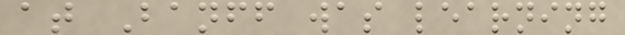at Banff was learning
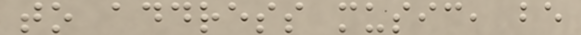to address music, be
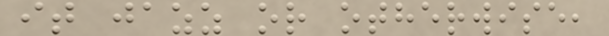it jazz or otherwise,
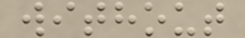without
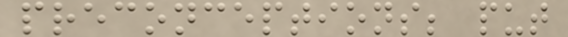preconceptions; put
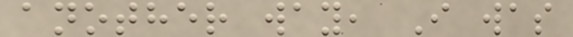another way, I was
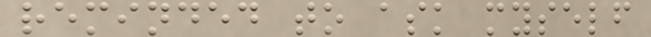reminded to ask myself
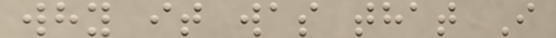why it was that I
